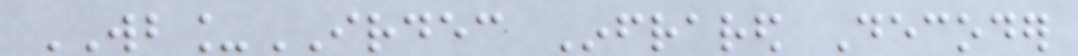WB_IRDEC Infrared Decoder
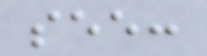see:
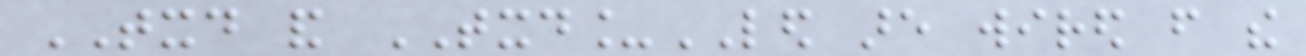TXD and TXD_LED are wired from the
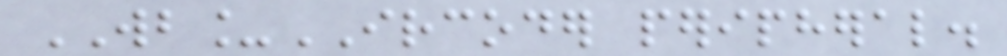WB_IRCODER peripheral.
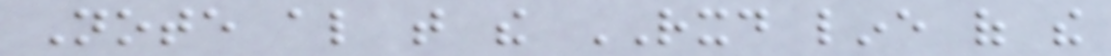Note also that the RXD line of the
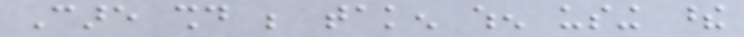Care should be taken when using these
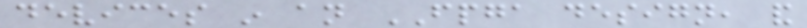devices in an FPGA design, and
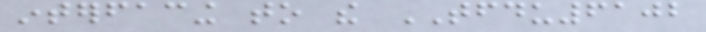interfacing to the TFDU6102
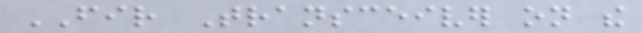FIR Transceiver on the
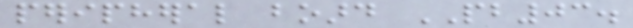peripheral board PB03.
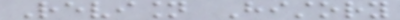Revision History
